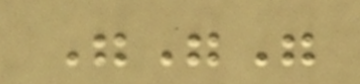"""
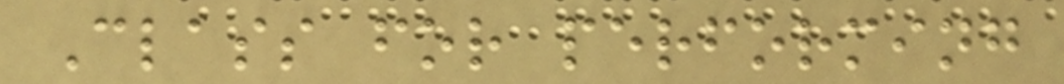Class for performing
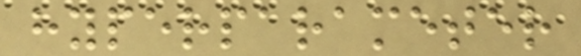hyperparameter
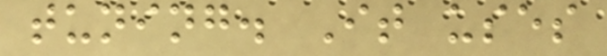tuning. It uses
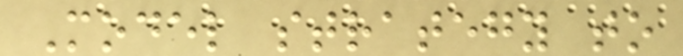Model strategy to
